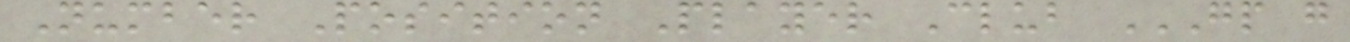Number Position Player Club GP G
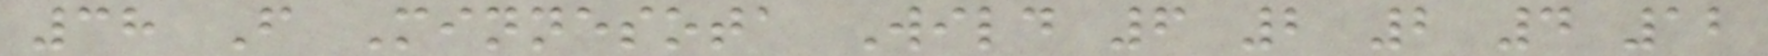38 F Minnesota Wild 6 2 2 4 12
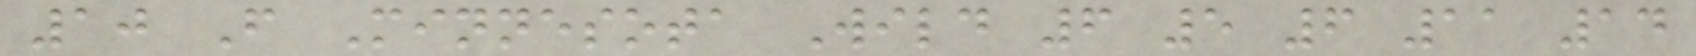10 F Minnesota Wild 6 5 6 11 14
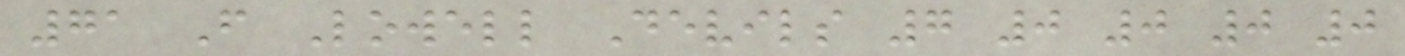71 F Lowell Devils 7 0 0 0 0
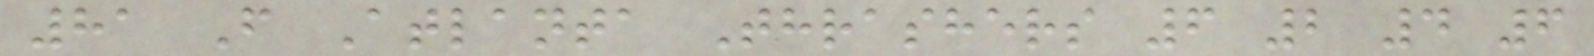81 F Atlanta Thrashers 6 2 4 6
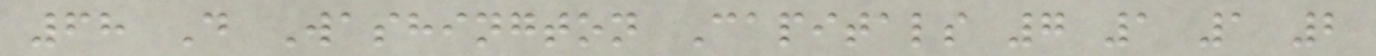68 D Washington Capitals 7 1 1 2
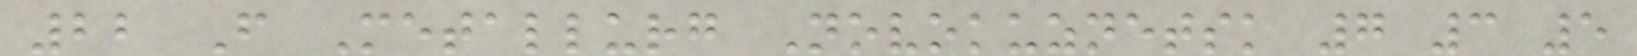22 F Metallurg Novokuznetsk 7 3 5
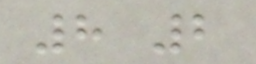8 2
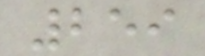259
